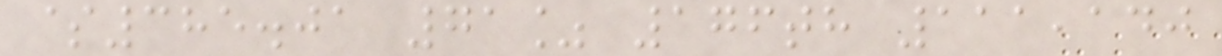$385.01 71% 176th 111,140
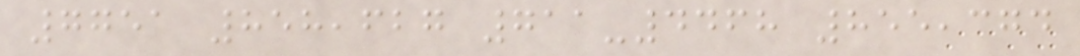7751 858,627 711-4468 855,374
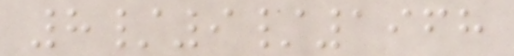8/9/1968
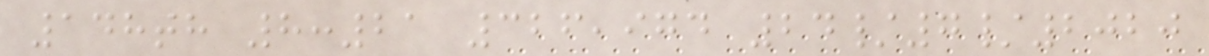148th 8:21 326,974 24/7/2020
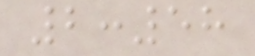2:58
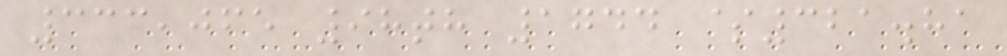333,065 98th 1744 $321.81
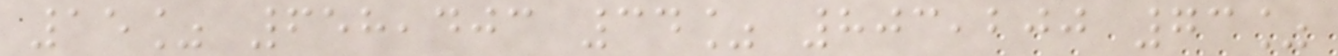15% 658,403 34% 803,200 73%
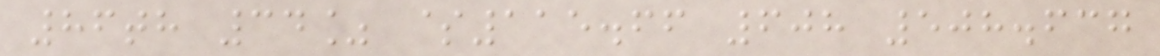86th 34% $115.66 608 508.637
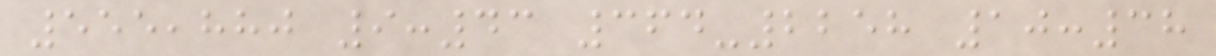555,880 9:43 364-2258 10:38
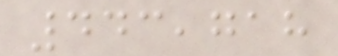443,718
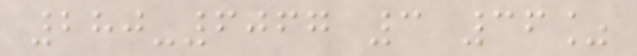280-6067 3 36%
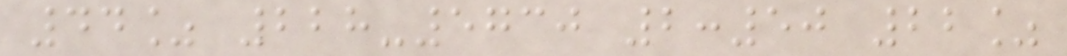44% 228-5730 2:50 22%
